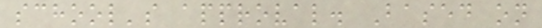school's approval. Based on
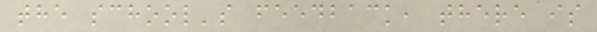the school's feedback, there is
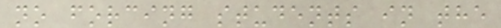no forcing students in the
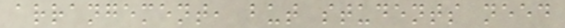arrangement, but students need
